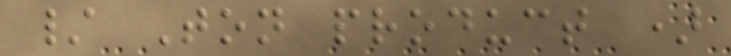/ Ton product )
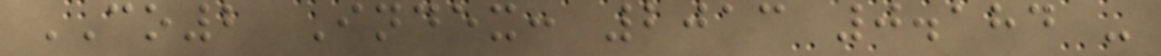CO2 Index: 2013 0.184 -
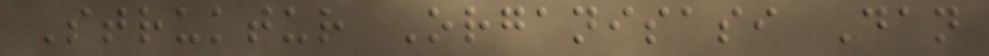Struktur Organisasi Dan
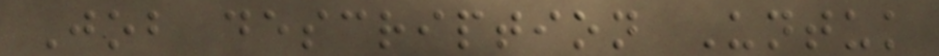Job description Untuk
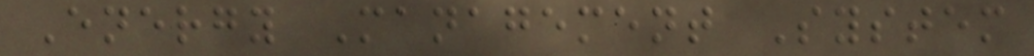Energy Management System
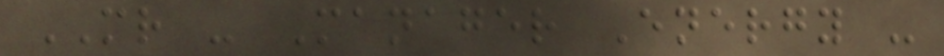MR - Manager Energy -
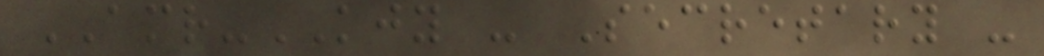AMR-KJY - Secretary -
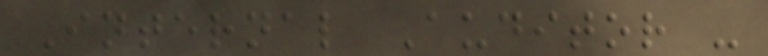Internal Auditor -
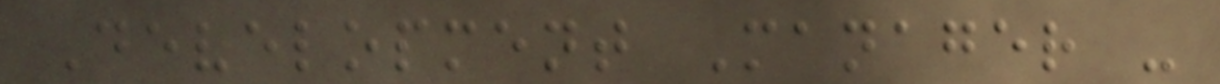Development Manager -
